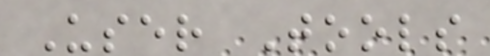User Tools
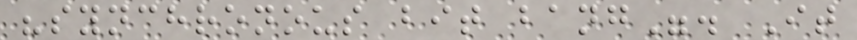"synchronous bit bang". It
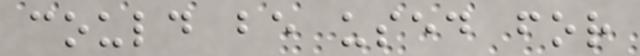could be used for
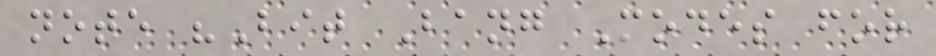note "Bit Bang Modes for
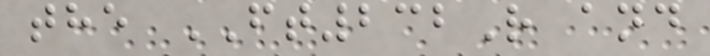the FT232R and
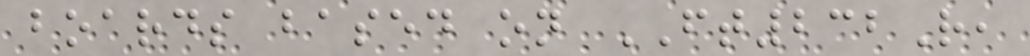boards based on FT232R,
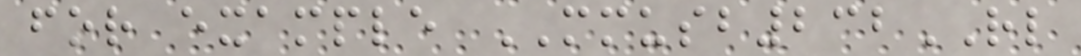for example MMUSB232RL
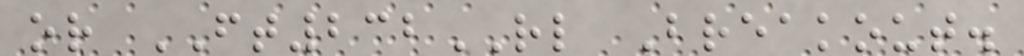or FT232RL Breakout.
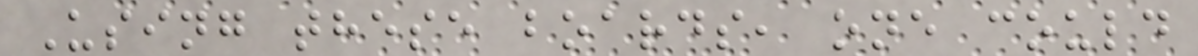Using these boards, one could
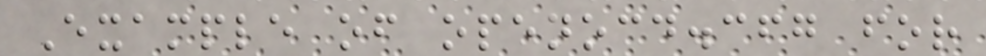Example of openocd.cfg for
